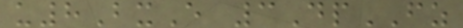u8BxE 3DpFZ
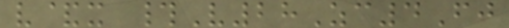v&x #V28Zc4Fj
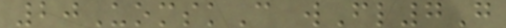20UomskC wFl7G
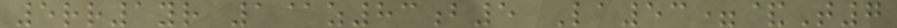5rr1yr 1@z83b5 La53=&T7
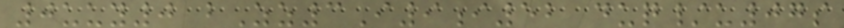0uuy0 bZz3I9i52 duq/u07s
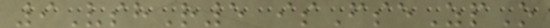9VshR5 isFseZpO
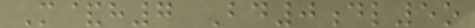M&h7 Bd0dl5o
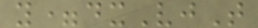y=dxVjT
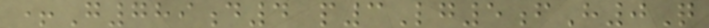+G789d4 p3Lg5fH0Q
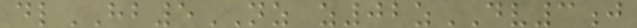dlHB5NZ z02zDV3j
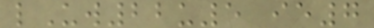lUw22u5 ie7
